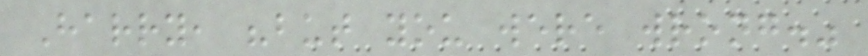Harry, "but you were wrong."
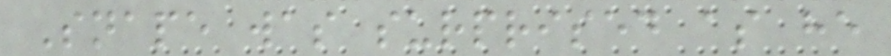Snape was surprised as he
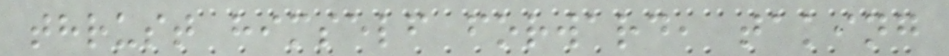thrust himself forward, taking
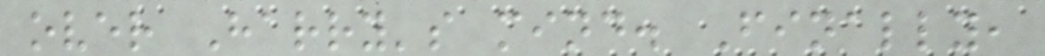over Harry's mind. Finally,
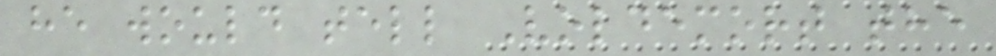he would tell Voldemort the
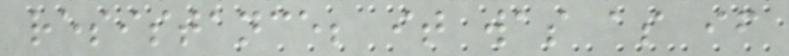resistance; it was as if
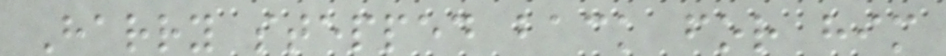Harry stepped back for him
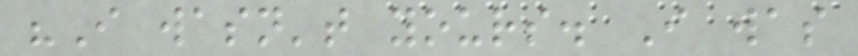"I wasn't yours. I was
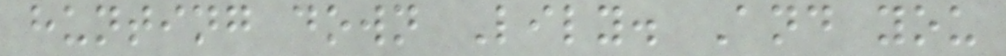hunting down Lily. And you
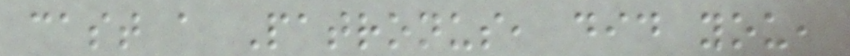cast a Patronus, did you,
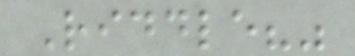Riddle?"
